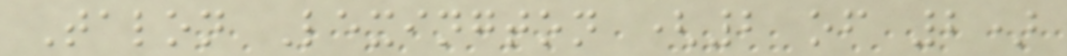Talon Lexington (2 of 2)
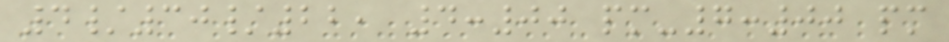4/30/22, 4:00 pm-7:00 pm
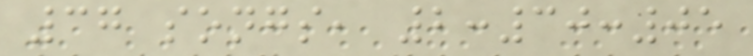37 songs, 2:30:05
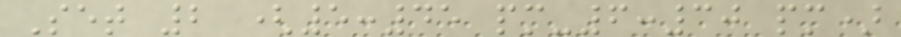Set 2 (5:45 pm-6:30 pm)
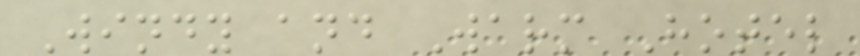Windy and Warm Hotel
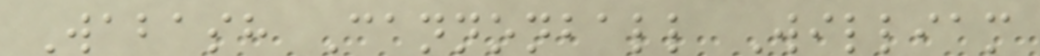Wabash Cannonball William
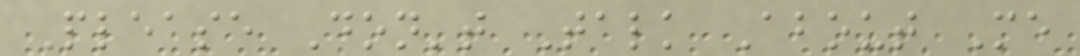Please Don't Talk About Me
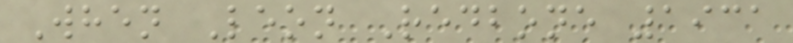When Leon Redbone 1931
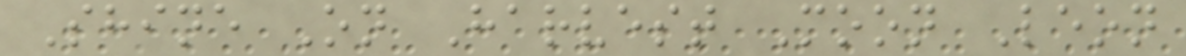Shine On Harvest Moon Leon
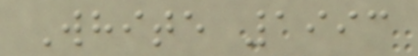White 1993
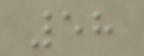58
